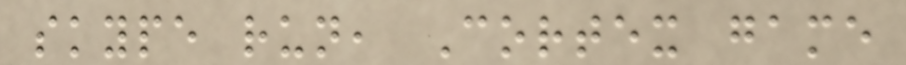skype run, Cortex game
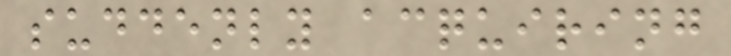suddenly acquiring
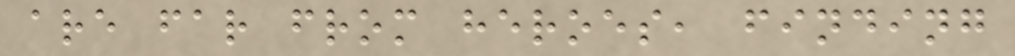are far from heroes, finding
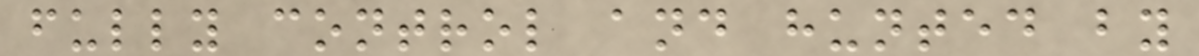fully control and hunted by
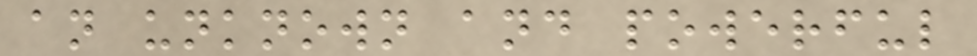an unknown and powerful
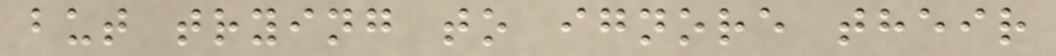but trying to ignore their
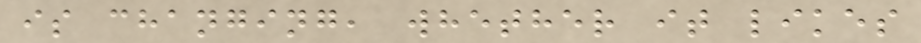is changing, whether it likes
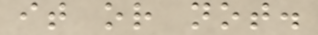it or not.
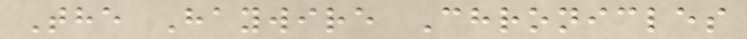The Haywire Chronicles
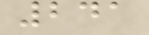241
